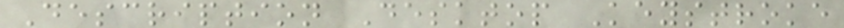Description Desktop Keystroke
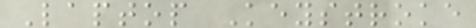Laptop Keystroke
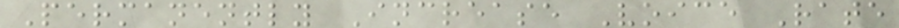Permanently Increase Voice Rate
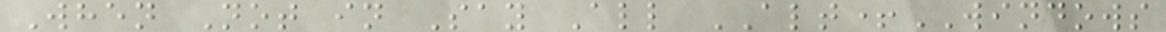When Not in Say All ALT+WINDOWS
